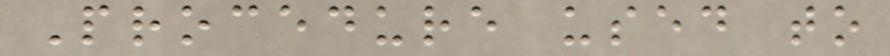Procedure used to
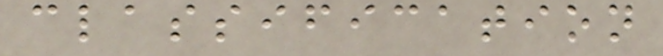classification
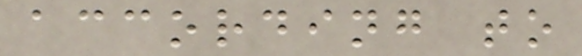according to
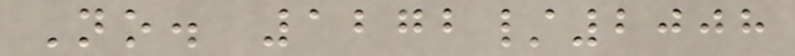No. 1272/2008
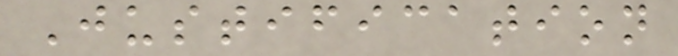Justification
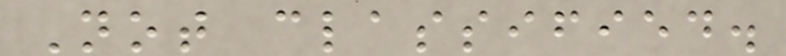Not classified.
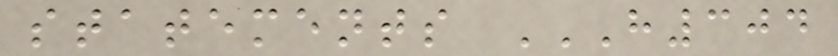statements H304
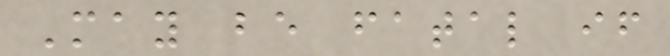May be fatal if
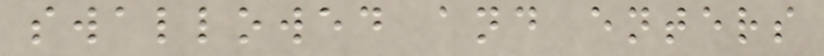swallowed and enters
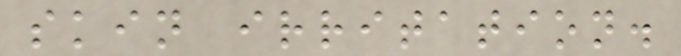skin irritation.
